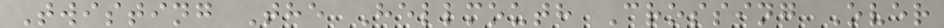Twisting The Hellmouth Crossing Over
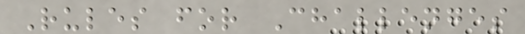Rules for Challenges
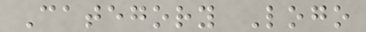Category Logo
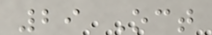29 Oct
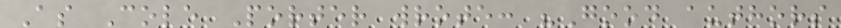As Cole Porter wrote: "Good authors
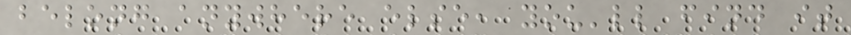belong anywhere else, you'll find it
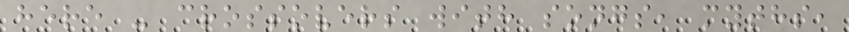here - crossovers with songs, myths,
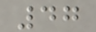47
